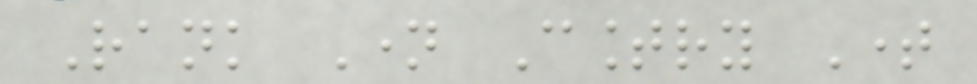Rank Name Country Time
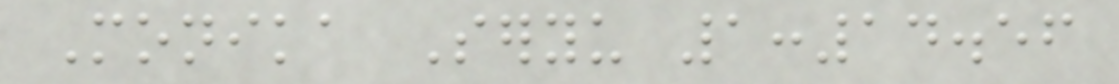Monika Seryu 1:14.56
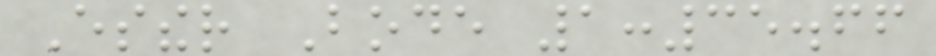Esther Bode 1:35.66
